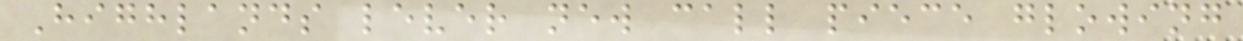Highlands lever new call piece glowing
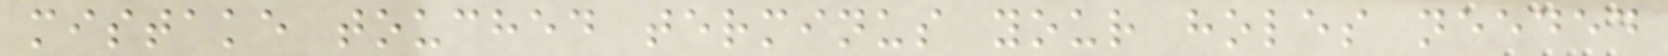mistake touched terminus your holes needed
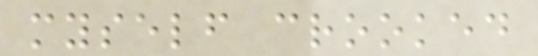myself crooked
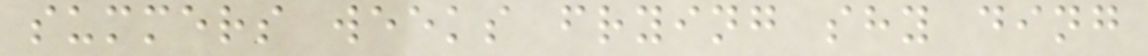summers weeks frying shy ding
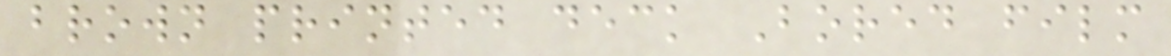brown printed deck Bored film
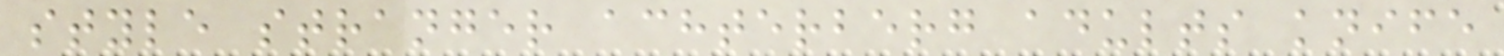style stranger achterberg adults knife
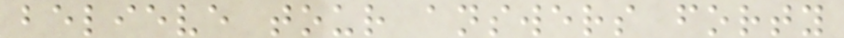believe tour answers forty
